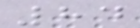84
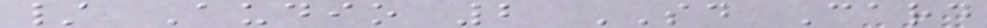/ Audio 2 SD Card
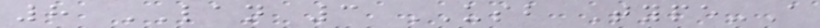8 LAN 3 USB Type-A
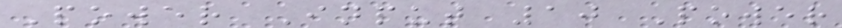Power Input 10 Power
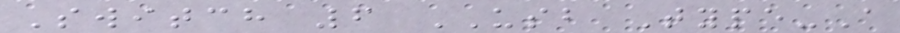Switch 6 USB Type-A
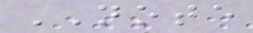NOTE
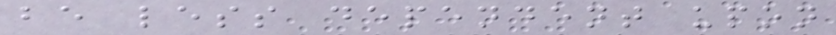be less dependent upon
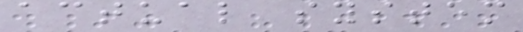actual system
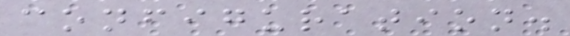configuration.
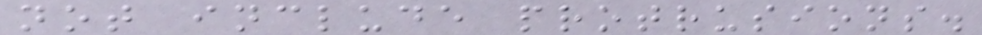not include protrusions.
